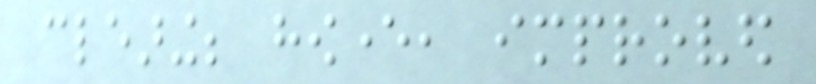clearing; however, improved
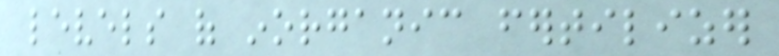levels of inorganic fertilizer
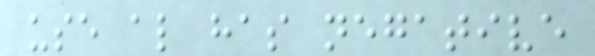use also has negative
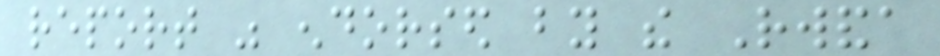report was endorsed by the Rwanda
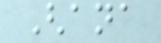Ghana
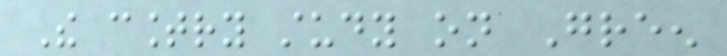The country study on Green
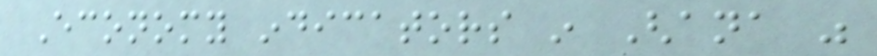Economy indicators in Ghana was
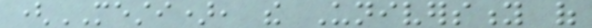(MESTI), the University of
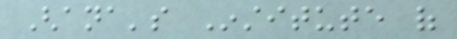Ghana's Institute of
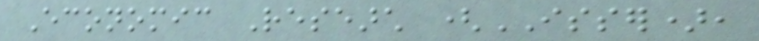Economic Research (ISSER),
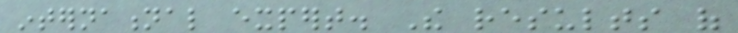international expert. The results of
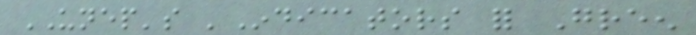UNEP's 'Indicators for Green
